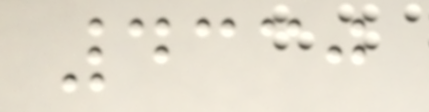4330
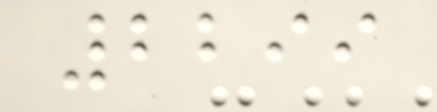2299
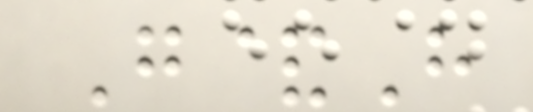G&H
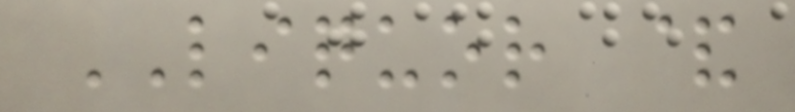LIQUOR &
